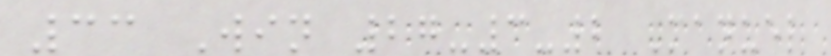33 Win 27-3-2 Manuel
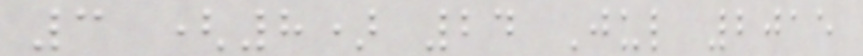3 (8) 24 Jul 2015
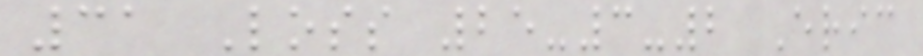31 Loss 25-3-2 Eric
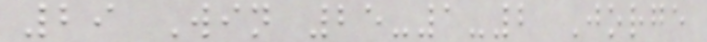29 Win 25-1-2 Jorge
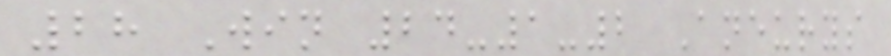28 Win 24-1-2 Aneurys
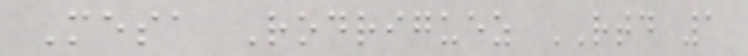Mesa Rodriguez RTD 1
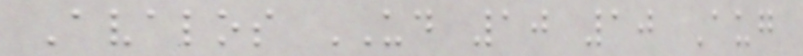Avalos UD 10 10 Aug
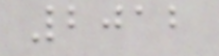2012
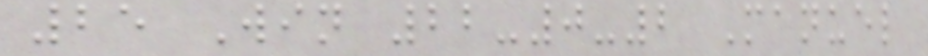25 Win 22-0-2 Manuel
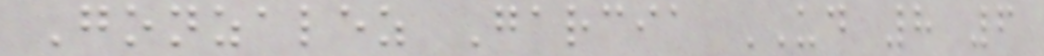Gonzalez Garcia UD 8 6
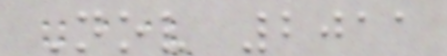Nov 2011
